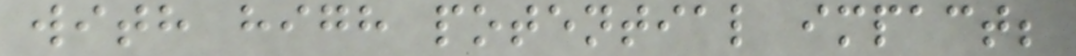with high potential impact;
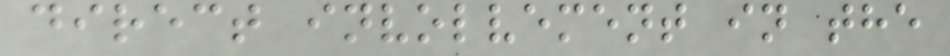direct involvement in the
